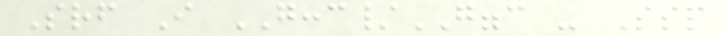Srf I GCCC/GGGC - Ssp
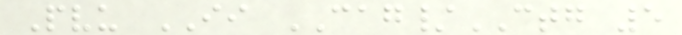Pvu II CAG/CTG 5
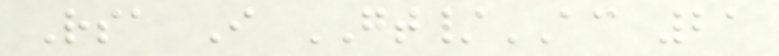Rsa I GT/AC 21
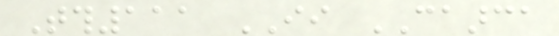Tth111 II CAARCA
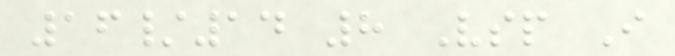16/14 8 Vsp I
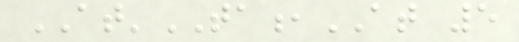AT'TA,AT 5
